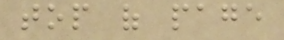top of page
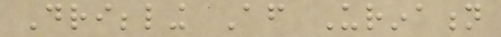Dribbling After Urination
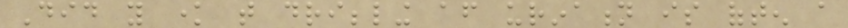Did you know that dribbling after urination is often a
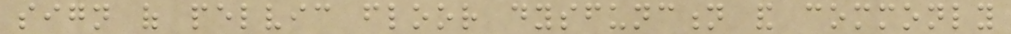sign of pelvic floor dysfunction and commonly
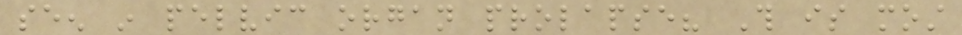seen in pelvic organ prolapse? This is most
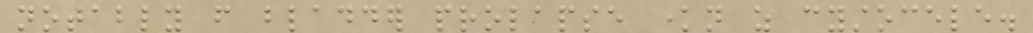notably from bladder prolapse known as cystocele.
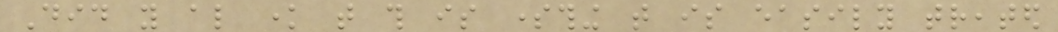Did you also know that this is something that is easily treated
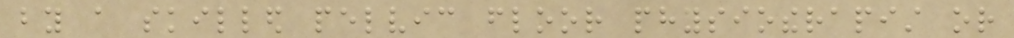by a skilled pelvic floor physiotherapist or
